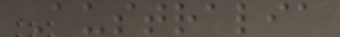Australia
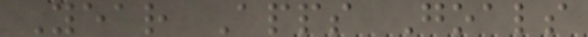Year Apps Goals
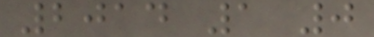2014 1 0
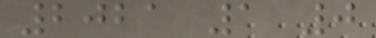2021 1 0
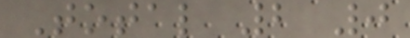Total 2 0
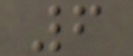6
